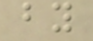by
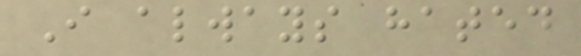I always hated
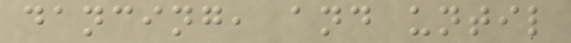dancing, and until
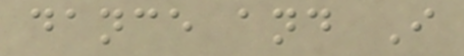dance and I
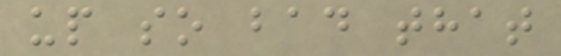up so bad that
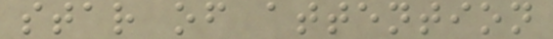star of attention
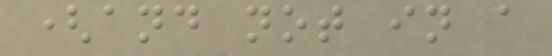(and not in a
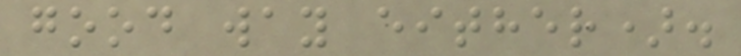good way either).
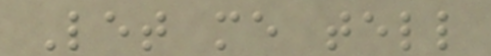Let me tell
